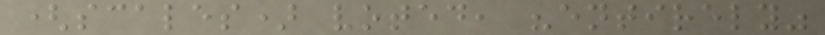(scales) voted, "entirely"
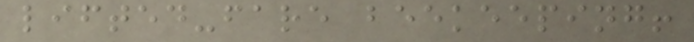lifted-fare beekeeping!
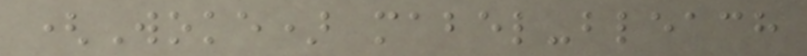(Woke) mabel-bleach
